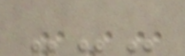---
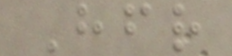Hfr
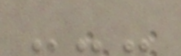---
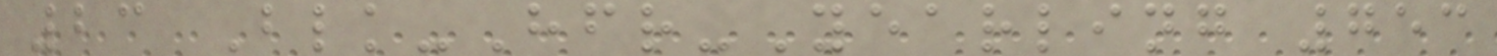23 Blk-Hfr-Yearling 753
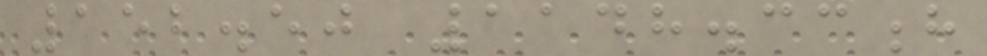152.50 1148.33h
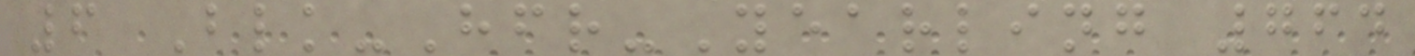6 Blk-Hfr-Yearling 764
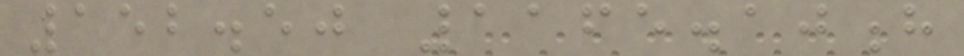152.50 1165.10h
